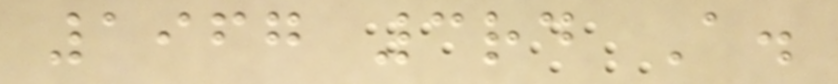1967 3rd A.
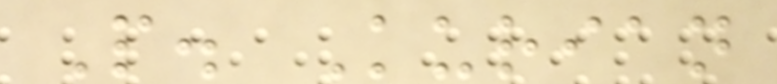P. Kurian
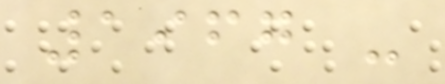1967 -
